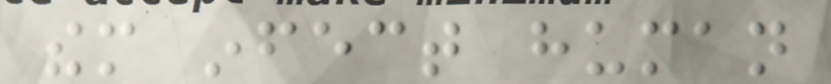them infect human
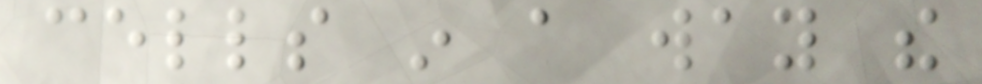cells in a way the
